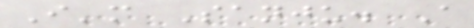I'm Sanju. A
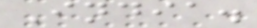India.
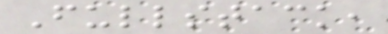Fullstack,
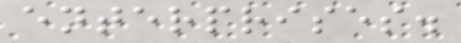enterprises.
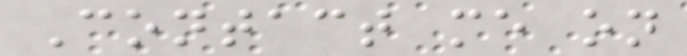Contact me on
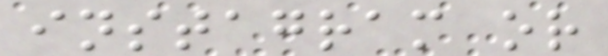instagram or
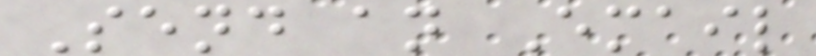Send an Email
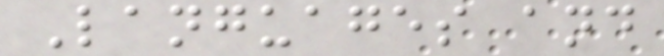Languages and
